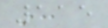115
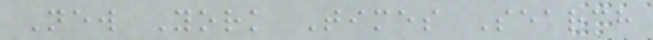New York Times Search
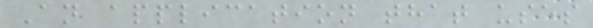An application that uses
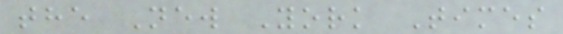the New York Times
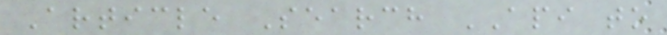Article Search API to
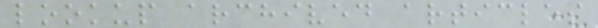lookup archived articles
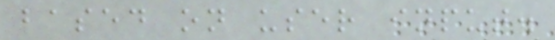based on user input.
